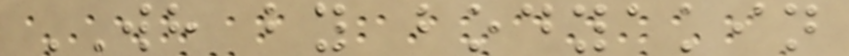WH by bodyakin
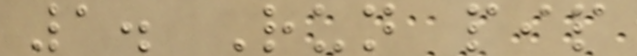1. Run pip
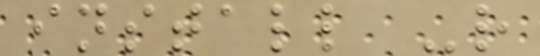install -r
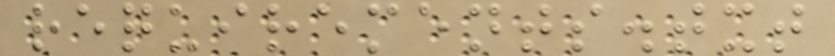requirements.txt
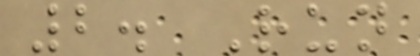2. Run
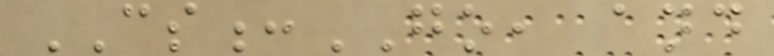CS:GO, and
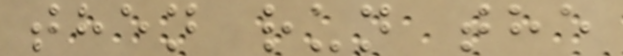then run the
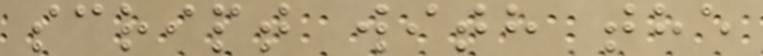script with the
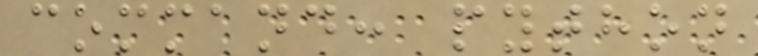command: python
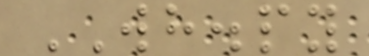WH.py
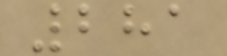281
